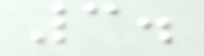3.
